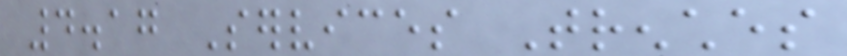4.17 Services Trenches
